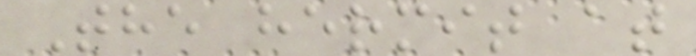The hermit at
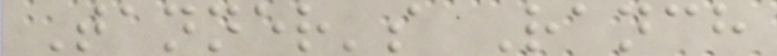Tanner's Ranch
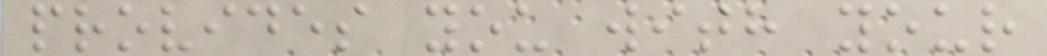provides you with your
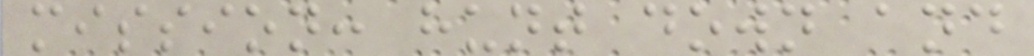mission: hunt down and
